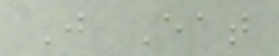Just Eat
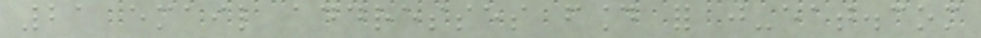21 email addresses found for just-eat.com
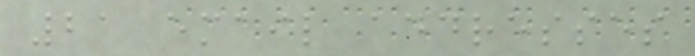21 email addresses
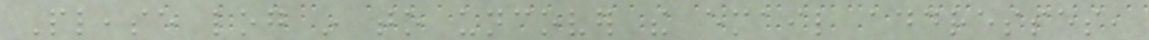Please log in to uncover the email addresses,
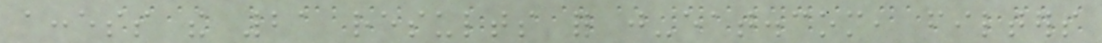access the 21 results for just-eat.com, filters
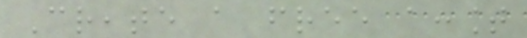Create a free account
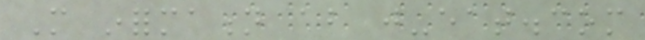More information about just-eat.com
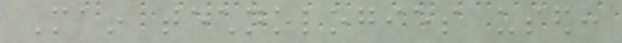Main technologies used:
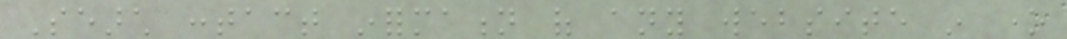Search contact information of any website in one
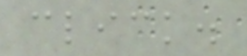click.
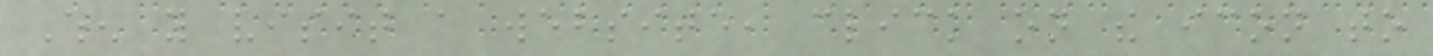When you visit a website, click on the icon to
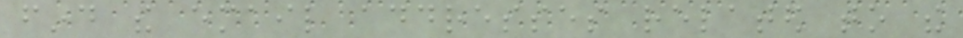find the email addresses related to the
